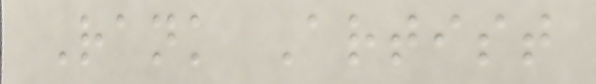Rank Artist
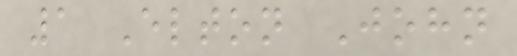1 Elton John
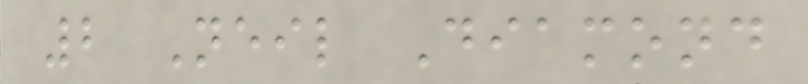2 Neil Diamond
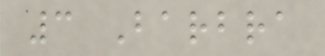3 Barbra
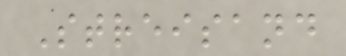Streisand
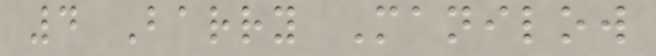4 Barry Manilow
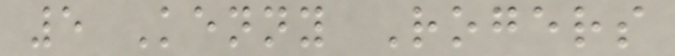5 Kenny Rogers
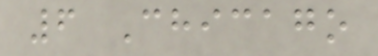6 Chicago
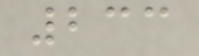233
